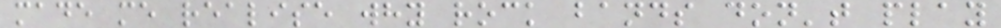made me realise why rock bands don't play
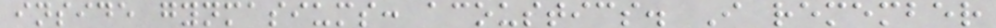inside gynmasiums: acoustics. I remember
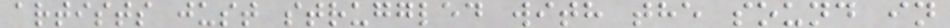artists just struggled with the sound in
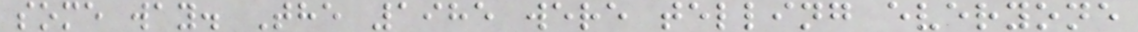some way. The 1985 were telling everyone
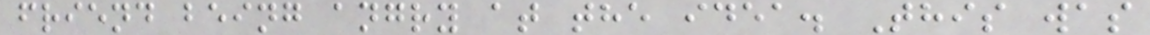friend being angry at the idea. This was
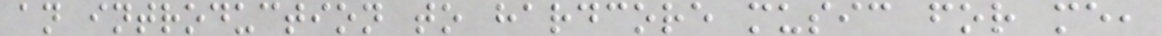an introduction to hardcore music for me,
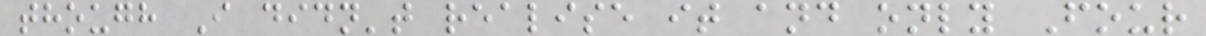though I didn't realise it and only Four
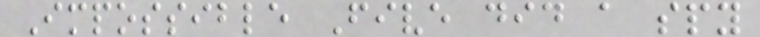Impossible Five did a spy
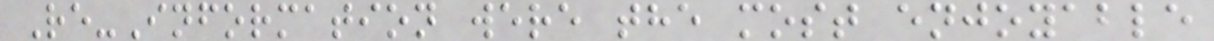Re-Information were the most enjoyable
